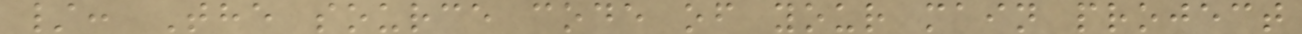/: The source code of your main project
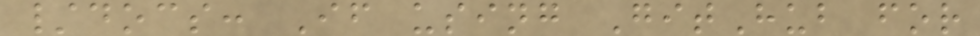/docs: If using GitHub for
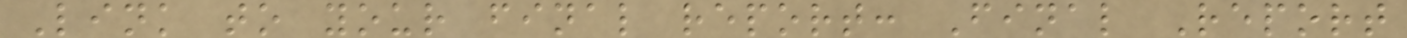Link to your final report: Final Report
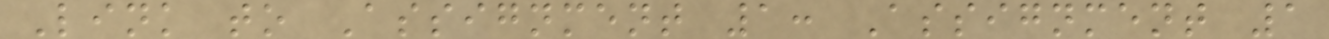Link to Assignment 1: Assignment 1
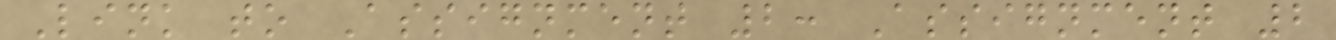Link to Assignment 2: Assignment 2
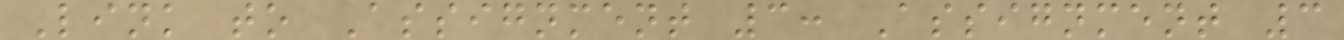Link to Assignment 3: Assignment 3
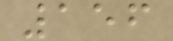156
